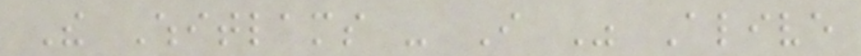The Whitlams - I Was Alive
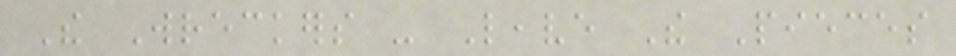The Wreckers - Leave The Pieces
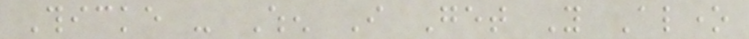Thicke - When I Get You Alone
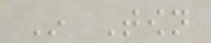In Town
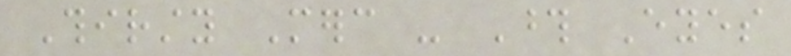Thirsty Merc - Those Eyes
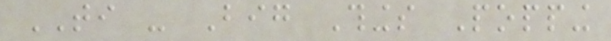TI - Big Things Popping
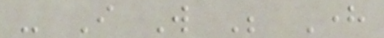- I Will Be Here
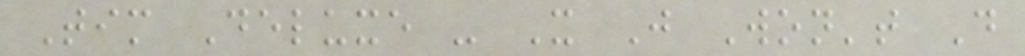Tim Deluxe - It Just Won't Do
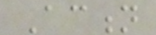Action
